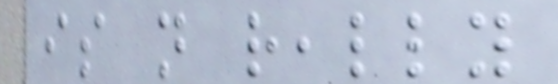is not really
